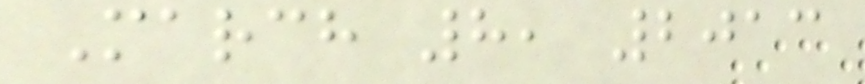March 8, 2013
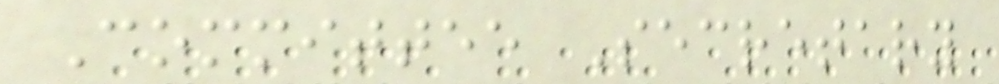Committee Secretary
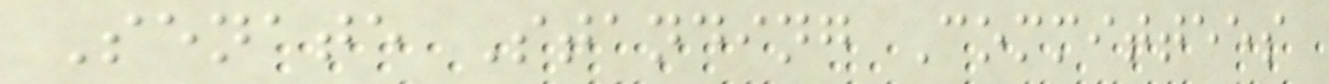Senate Standing Committees
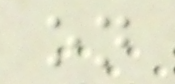on
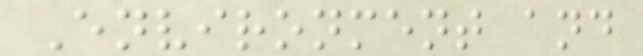Environment and
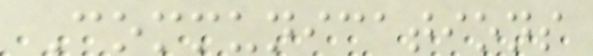Communications
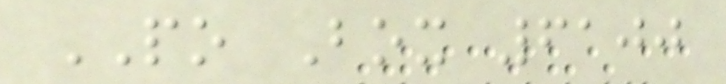PO Box 6100
